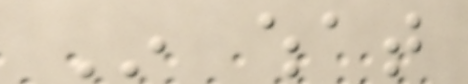In what
